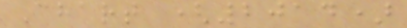Chart (2014)
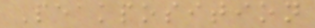Peakposition
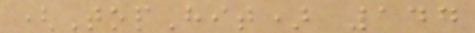(TopHit) 147
